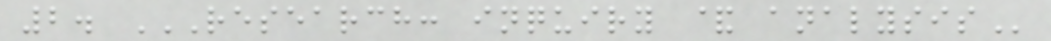2. RESEARCH: INQUIRY & ANALYSIS
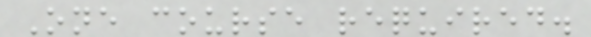One course required.
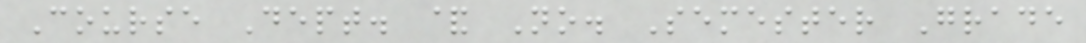Course Dept. & No. Semester Grade
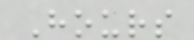Hours
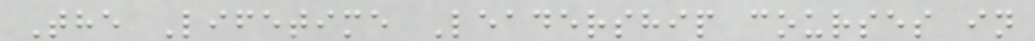The Lifetime Leadership courses in
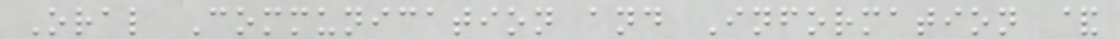Oral Communication and Information &
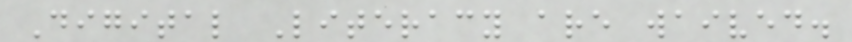Digital Literacy are waived.
